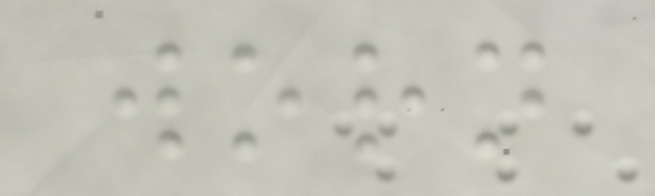worn
